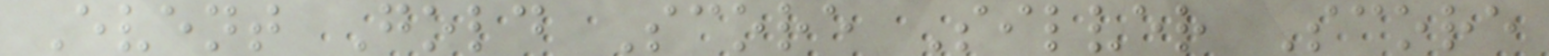Event Gold Score Silver Score
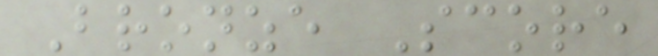Bronze Score
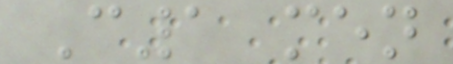C1 men
